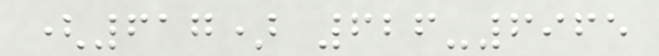(617) 626-6965
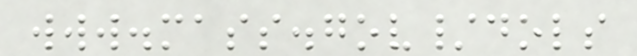www.mass.gov/dols
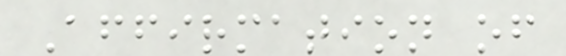Affirmation of
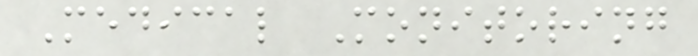Medical Monitoring
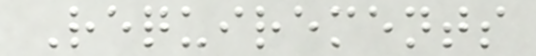Requirements
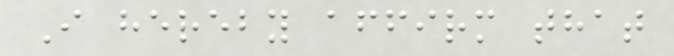I hereby affirm that
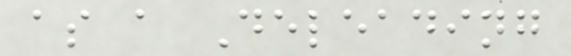as a Deleading
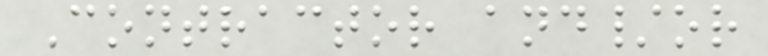Contractor and/or
